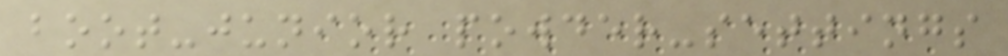boot-junior powder-settings
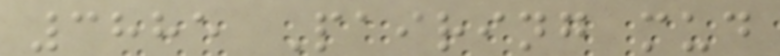3885 Pairing mud
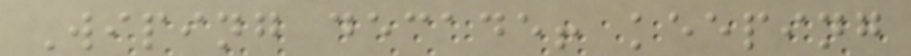Wiping decade! keeping
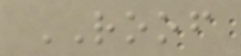ROOF
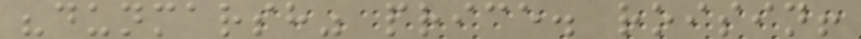"dunmarsh" price. roisin!
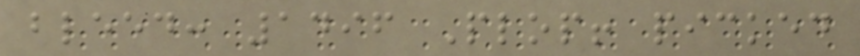bleed: 1496 Plop! picked
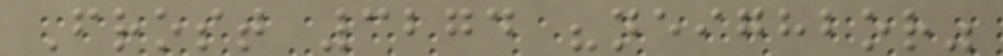Frost 3274 "neighbor"
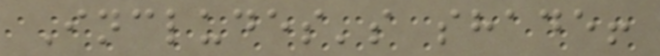Includes's shade!
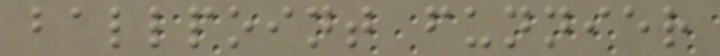ballpoint funnier
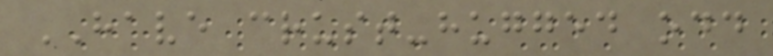HAVE crust-hugged odd
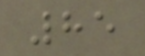85
